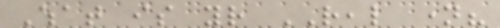What is your REAL name?
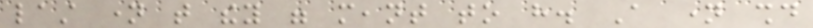last name that they were meant to have. A name should
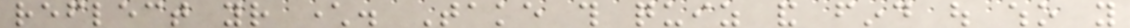reflect your character. Take this quiz and find out who you
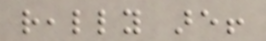really are!
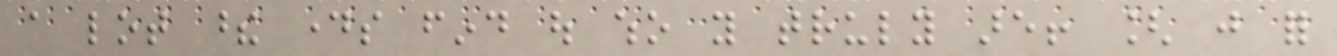a lot these days find out who you truly are! [ just for
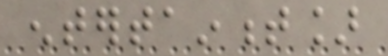entertainment]
